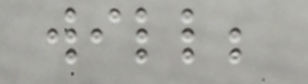will;
